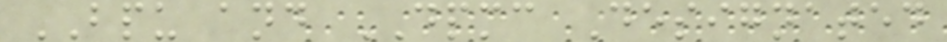BPU and DPMC Designated
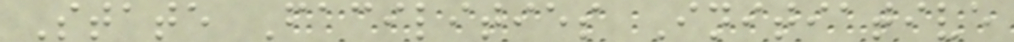State Facilities Initiative
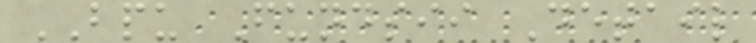BPU Fundsii Detail
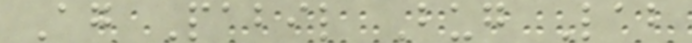Ag Pabil Bug Lab
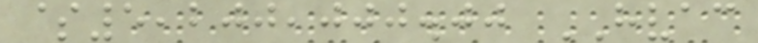$5,200,000.00 HVAC
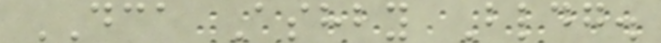DCA Ashby Bldg.
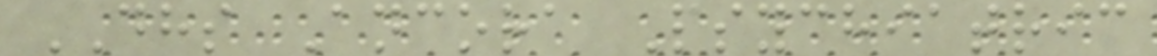DHS Ancora Psychiatric
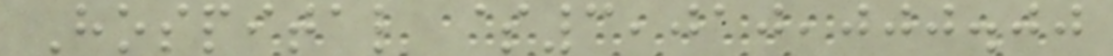Hospital $3,010,000.00
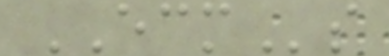ECMs
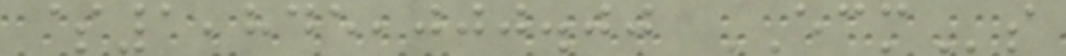$1,845,000.00 ECMs
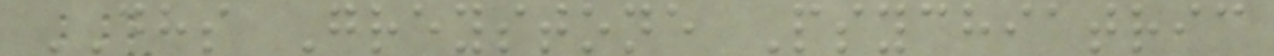DHS Greystone Psychiatric
